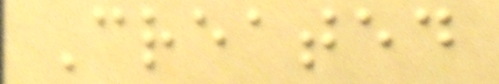Created
